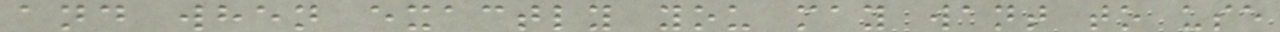and when exactly you may want to use
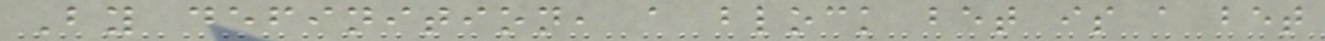By definition, a block bet is a bet
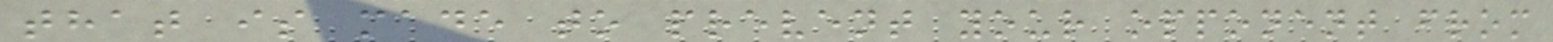that is made to prevent your opponent from
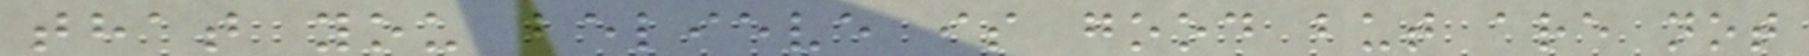that you believe is good but are not
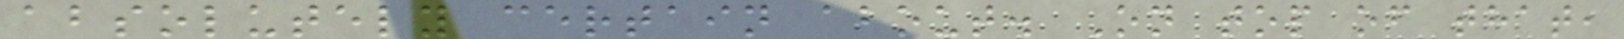absolutely certain about. On top of that,
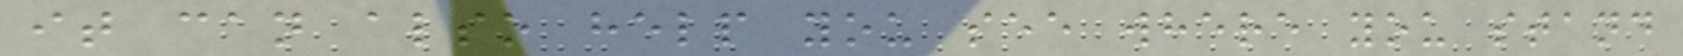it can also help you see where you stand
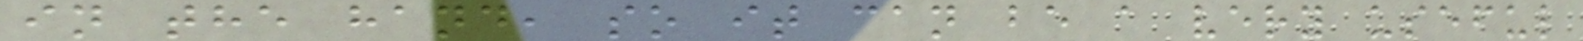in the hand, so it can be a very useful
